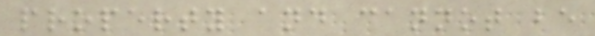property and cannot be
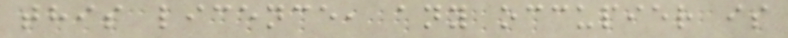this licence, any occupier is
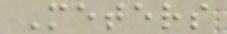Meters
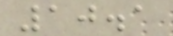10.1
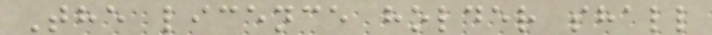The licence holder shall
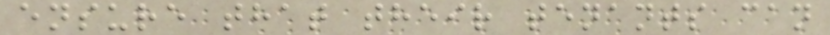ensure that their tenants can
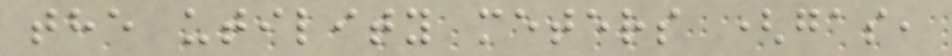the utility meters (gas,
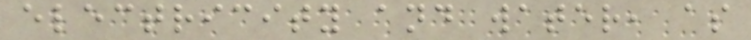electricity and water, as
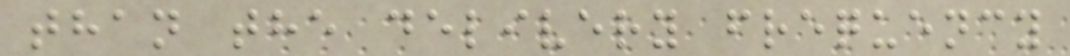than the delivery frequency
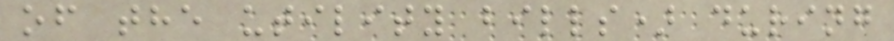of the utility bills) during
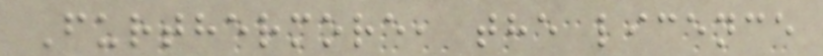Furthermore, the licence
